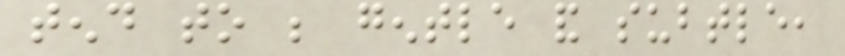tend to be gentle and subtle,
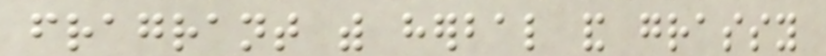fragrant with herbal and grassy
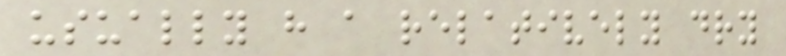usually have a relatively dry
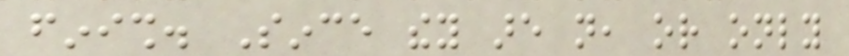finish. Since they are not, or only
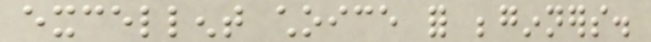excellent choice for beginners.
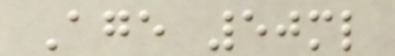Age 50ml
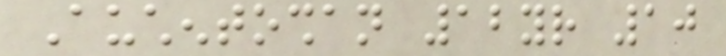Auchentoshan 12yr 10
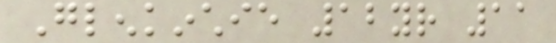Glenkinchie 12yr 11
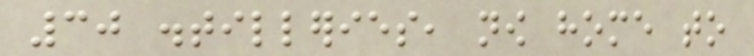30 distilleries, now home to
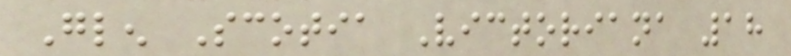Glen Scotia Victoriana 18
